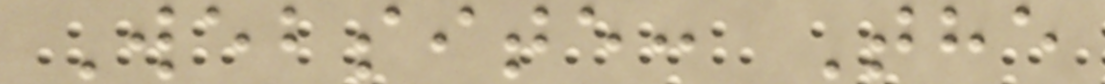Website: The
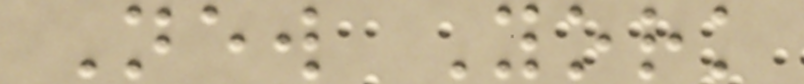New York
